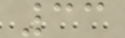33
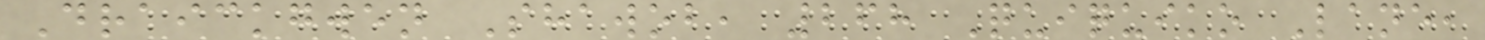Draickgwen Shawob, 268 Quiquiko Lane,
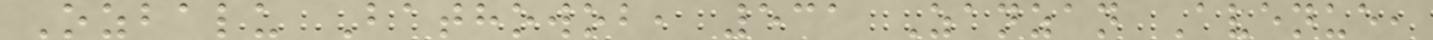Ozbalu Bathowob, 531 Zanzan Avenue,
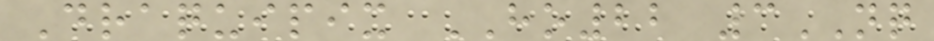Draquipix HO22 3NQ
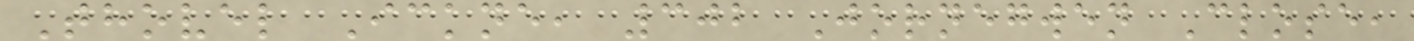Thovel Ickne, 302 Jornegwen Close,
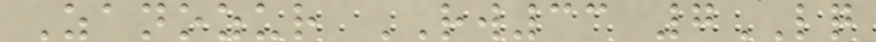Zanozur RW33 7LQ
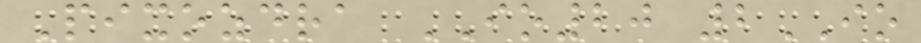Pixozdra IO20 2IO
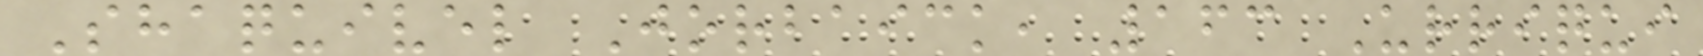Shaquivel Jorbaick, 163 Urriqui
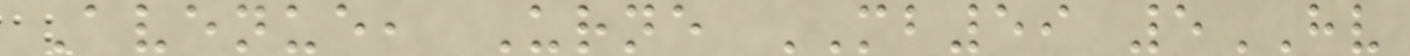Avenue, Urne MB59 5HV
